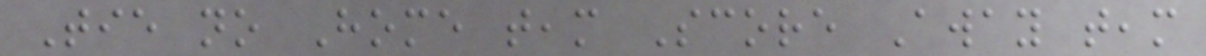Tie no Home team Score Away team
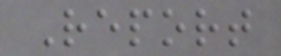Report
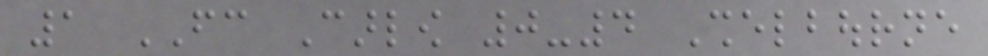1 FC Carlow 0-4 Shelbourne
